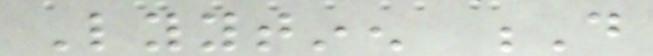Lyytinen D
